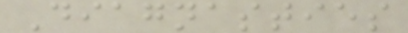Diagnasties
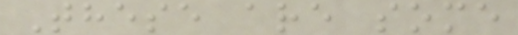These are some
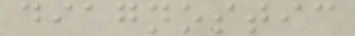diagnostic
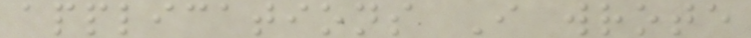applications I wrote
